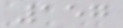157
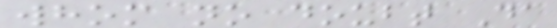whom no doubt Da
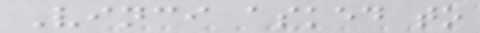Vinci asked to
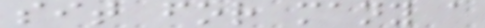sit for many a
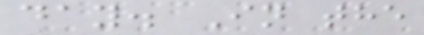day. In the
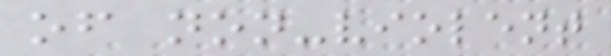of non-violent
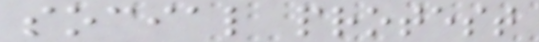social protest
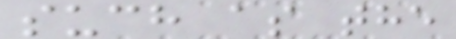such as the
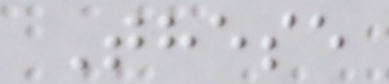These
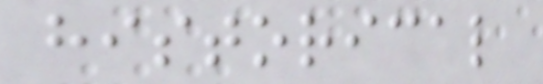historical
